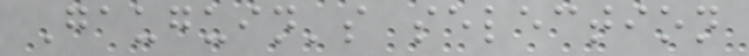Gauguin's selection
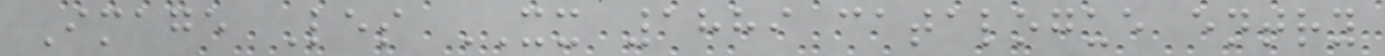Image Les XX 1889 catalogue entry
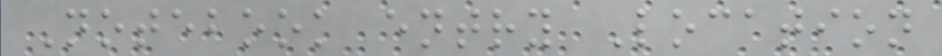Notebook entry Location
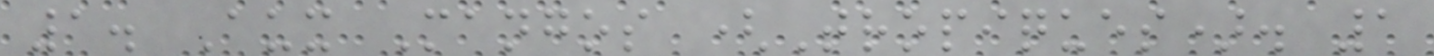1. Aux Mangos (Tropiques). 1
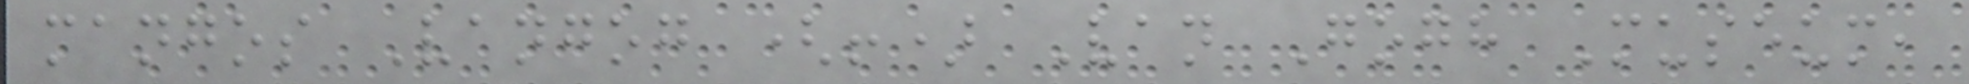mangos Vangog (!) Van Gogh Museum,
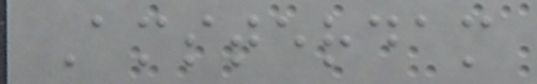Amsterdam
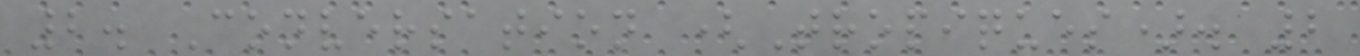2. Conversation (Tropiques). 2
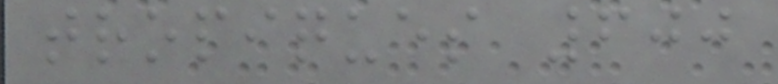tropiques 600
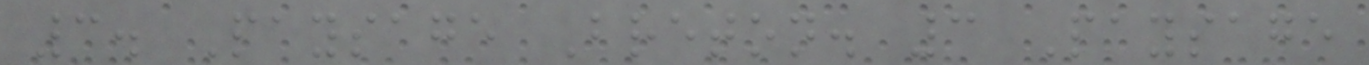3. Paysage Breton. 3 Paysage
